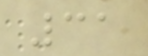31
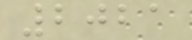2021
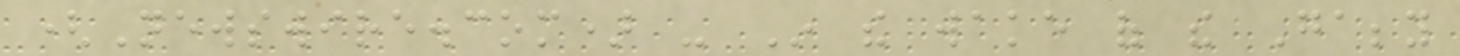(Newswire.com) - In the wake of the Gabby
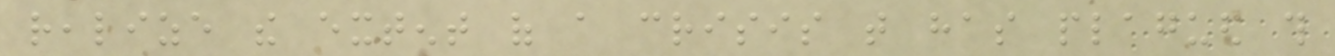realize the extent of a crisis that has plagued this
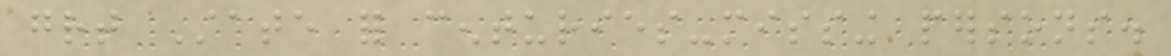great State for centuries-missing persons.
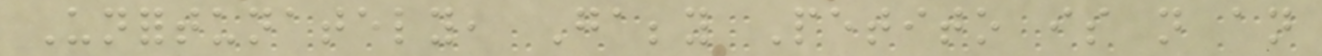Unfortunately, Gabby Petito is not an
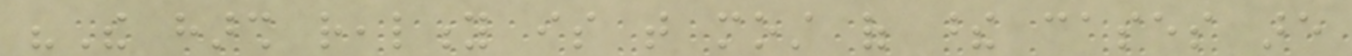"The harsh reality is that most of these cases are
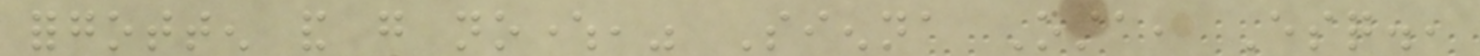forgotten and go nowhere," Sienna Osta, Esq.,
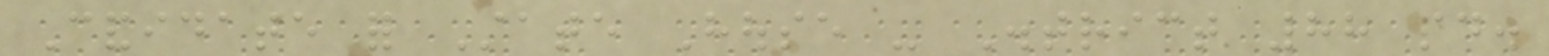Candidate for State House - District 88 said.
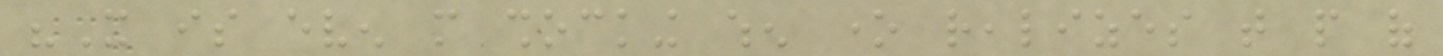"It is even more shocking when one realizes that people of
